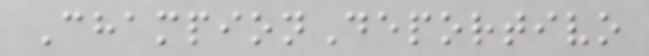ChampionDeportivo
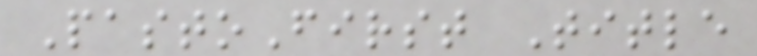PastoFirst Title
